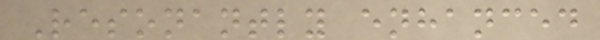Resonantly enhanced
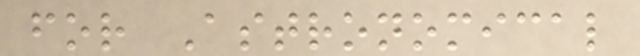for Astronomical
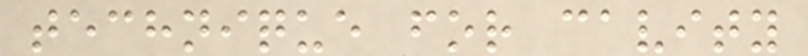technique for cavity
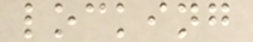locking
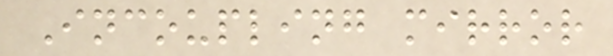Incoupling mirror
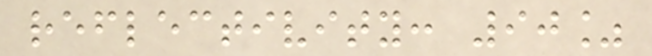reflectivity: 90%
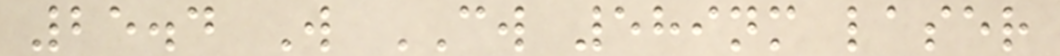25.4 W CW 589nm laser
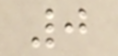0
